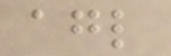agl
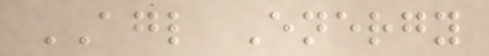AGL Energy
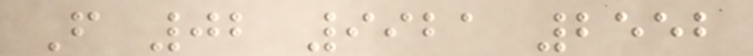F 02 9921 2552
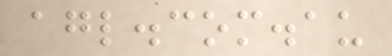agl.com.au
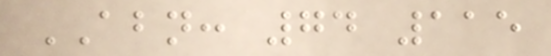ABN: 74 115
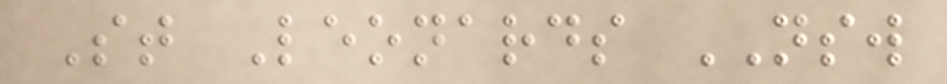St Leonards NSW
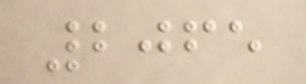2065
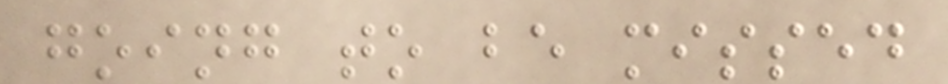going to be missed
